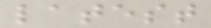latest
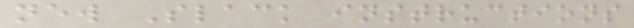new Slack instructions
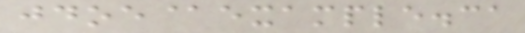jdoe@example.ca
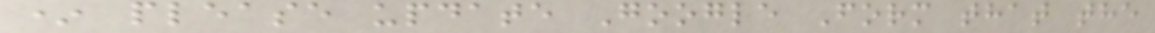* please update Google Form that the
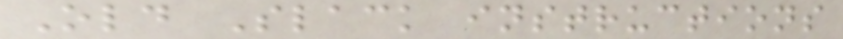Old Slack instructions
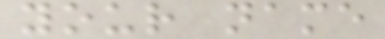your name
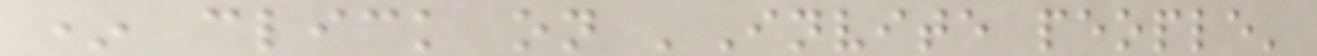* click on 'Invite people'
